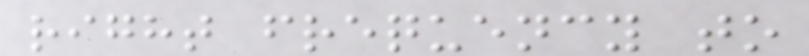right frequency to
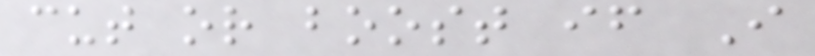cut or boost if I
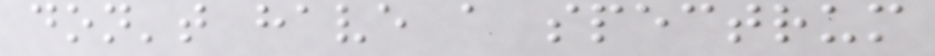don't have a spectrum
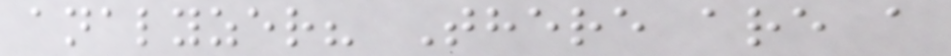analyzer? There are a
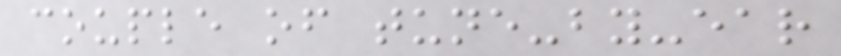couple of tune-by-ear
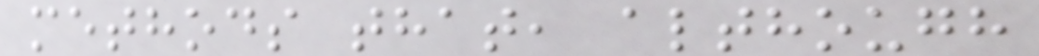methods that, although
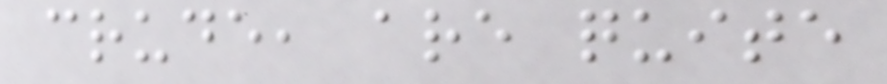crude, are quite
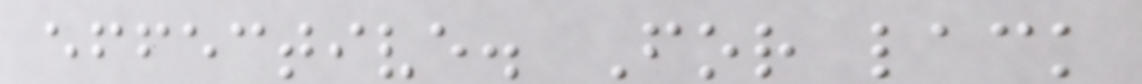effective. For lack
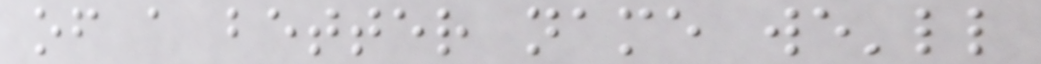of a better name we'll
